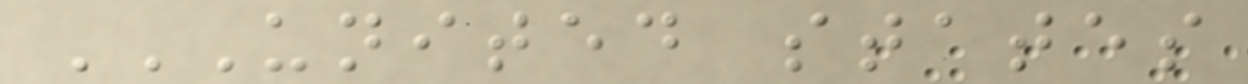UNITED STATES
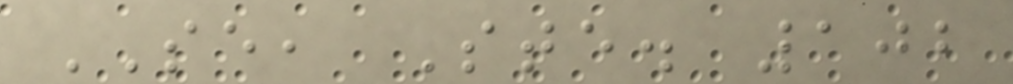SE, Ste. 102
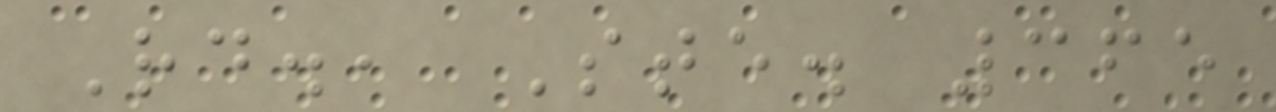Rd., Ste. 365
